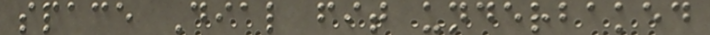space Dial fit underbaked
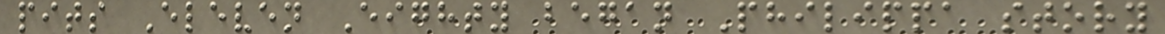pits Eleven Eighty began Philippa story
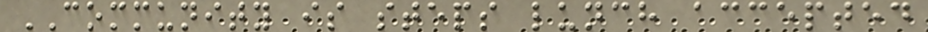COMMUNITY is steps lunch accepted
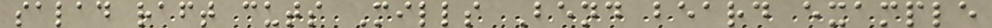salad raft cuts Mills Bend beard example
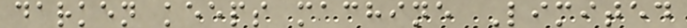darken keeps machine Limited
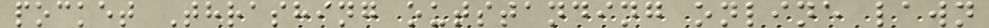pocket Thrashing outstanding online lawn
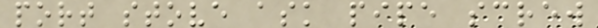port stove ask pipe screw
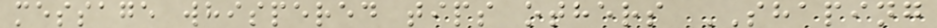message whispered tips others SHAPING
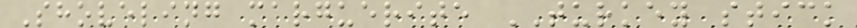Shoveling marguerite TURKEY stick
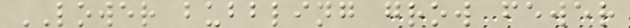LOWER bubbling grow fewer
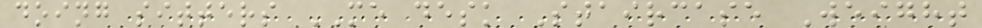doing sitters ME desk Staircase Weight
